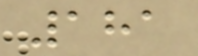181
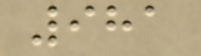981
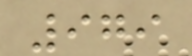979
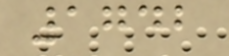1742
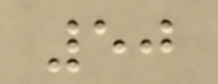50
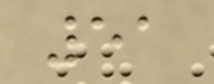51
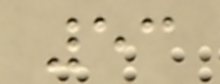53
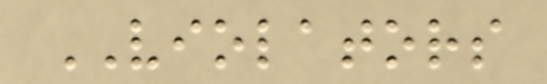VIOLATORS
